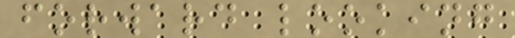forward looking
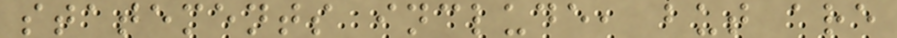statements include, but are
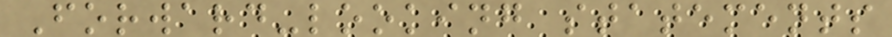Forward-looking statements
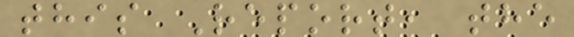this Report, the
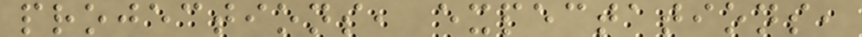projections, expectations,
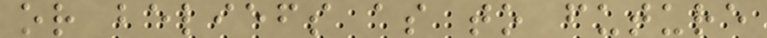or beliefs as to future
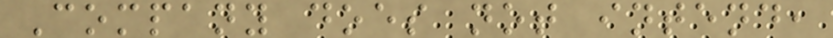Company does not intend,
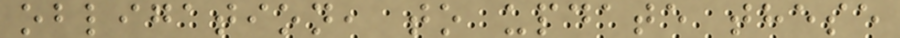obligation, to update these
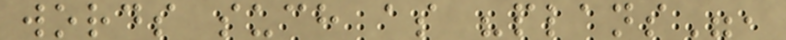words such as "plans",
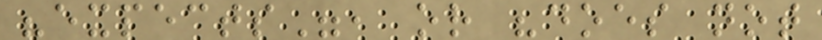"expects", or "does not
